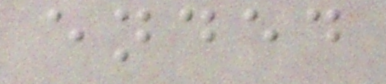ended
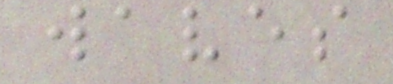waves
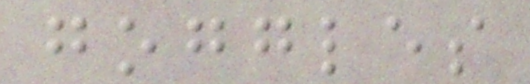goggles
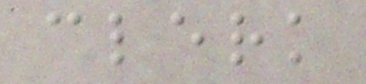clerk
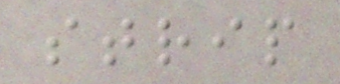strip
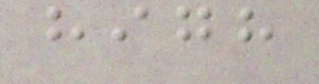high
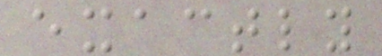exactly
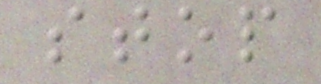stop
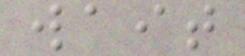wait
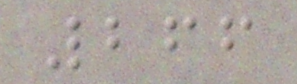266
